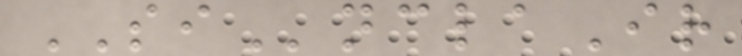SInclaIr
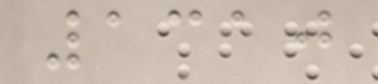1310
